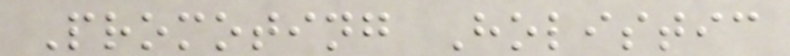Promoting Holistic
